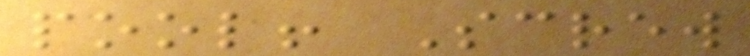pool! Screw
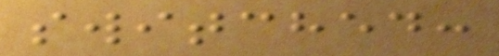switched:
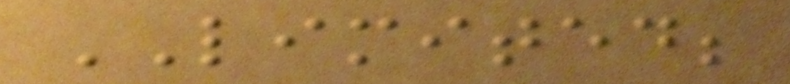LIMITED;
